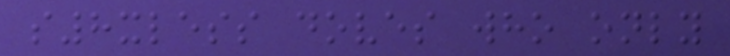s8xless doves who only
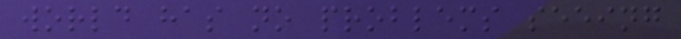world has no problems seeing
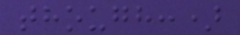though:)
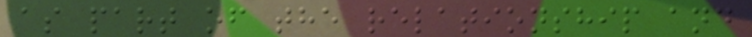as part of the relationship and
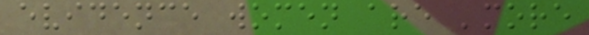evidence women are 'more
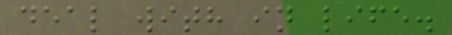deal with in life.
